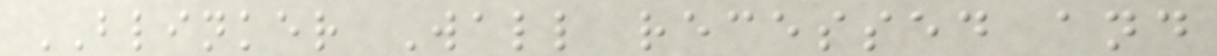BLINKER Wall recessed and
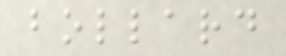bollard
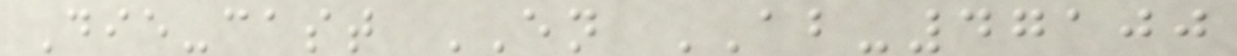Die-cast EN AB-47100
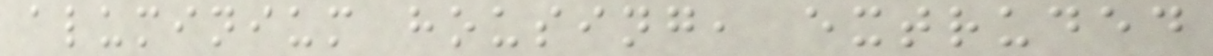aluminium housing, extruded
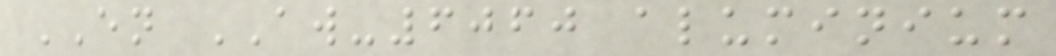EN AW-6060 aluminium
